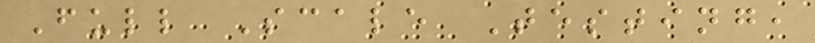Full Scale Testing,
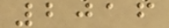2016
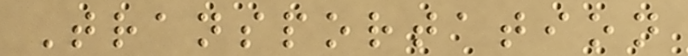Transportation
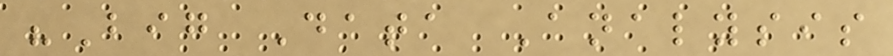"Big Data Analysis
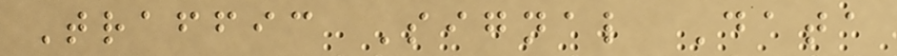Traffic Signal Data
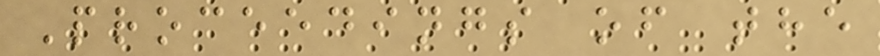Proceedings of the
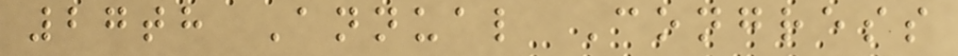27th Annual Congress
